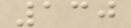130
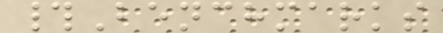#Benchmarks
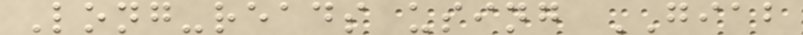Long-reads using GIAB
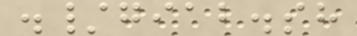./giab.sh
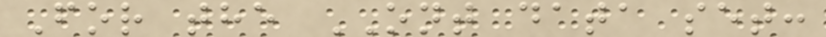For the ONT data set:
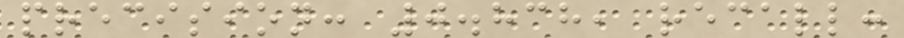precision: 0.838, recall:
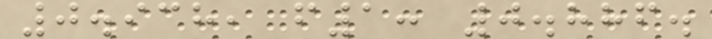0.938, f1: 0.886.
